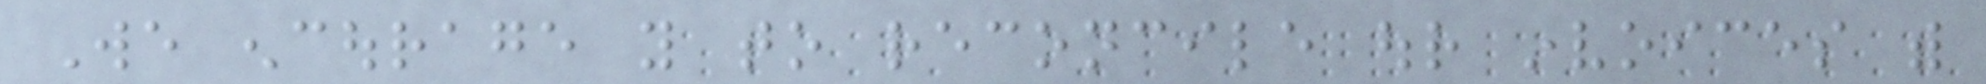We encourage you to reconcile our invoices with
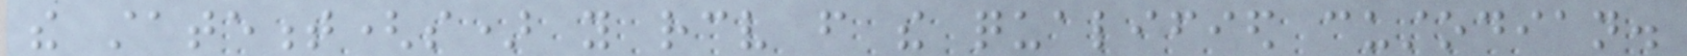the statement(s) you receive from the qualified custodian.
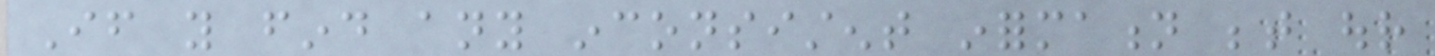If you find any inconsistent information between our
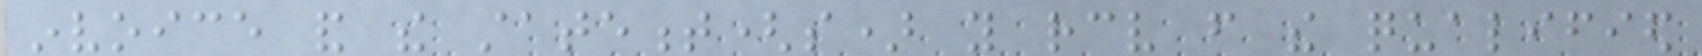invoice and the statement(s) you receive from the qualified
